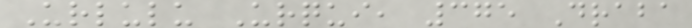Urlulu Urqui, 375 Draba
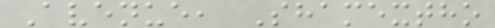Avenue, Shamextho
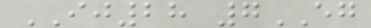IJ28 7EG
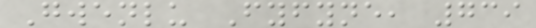Gwenlu Fyfyne, 739
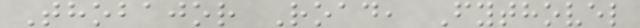Thobajor Road, Fythovel
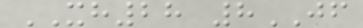XH28 8JF
